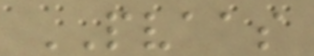PVAAS
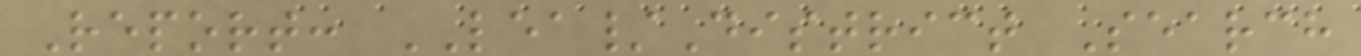Report: LEA/District Search
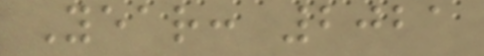Year: 2021
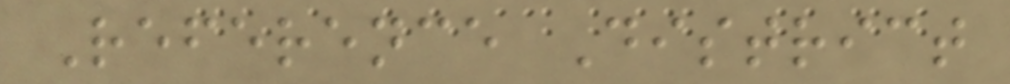Reference District
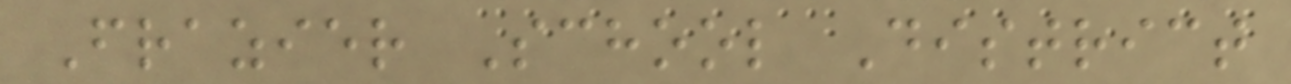Frazier School District
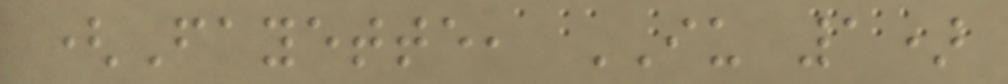(Fayette, IU 1)
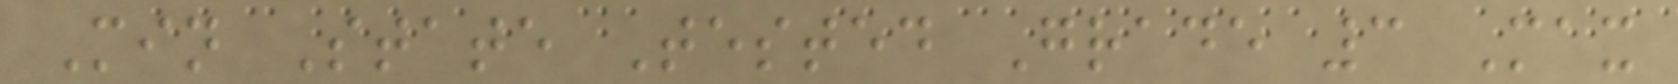Min State Tested Grade 3 Max
